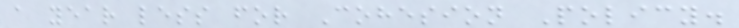a year less for Cohesion Policy.
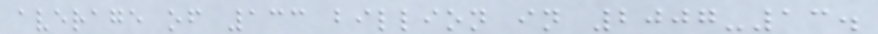average of 133 billion in 2007-13.
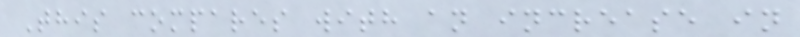This compares with an increase in
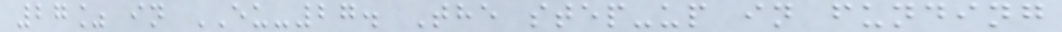27% in EU-27. The step-up in funding
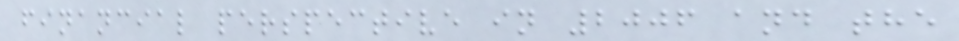financial perspective in 2006 and the
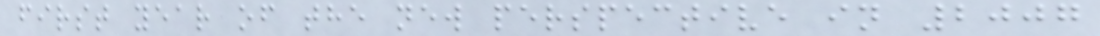first year of the new perspective in 2007
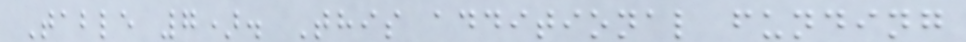Table 7). This additional funding
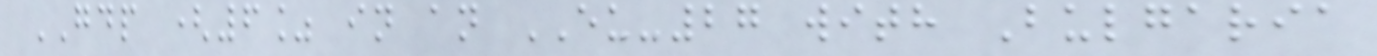GDP (6% in an EU-27 with Bulgaria
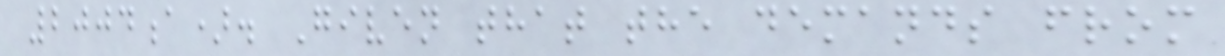2004a). Given that the demands from
